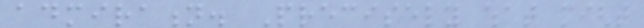admiration. Precisely what might
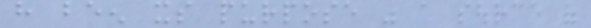have been its purpose was a source of
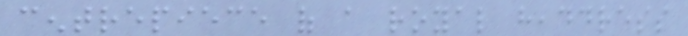centrepiece of a royal headdress
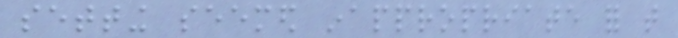setting seemed inappropriate for that
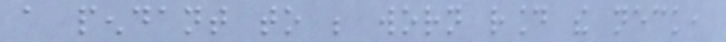a pendant to be worn round the neck,
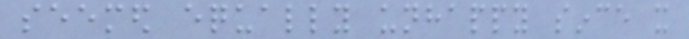seemed equally unhappy since it
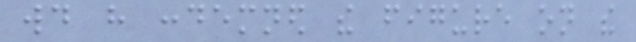would have condemned the figure on the
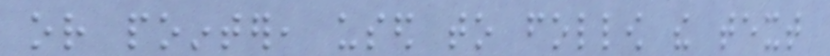or pointer, used to follow the text
